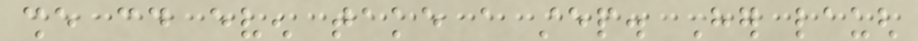she could even take a step. Her laugh
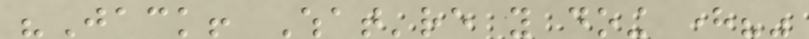"Jack! What're you doing here?"
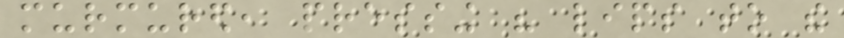murmured, pressing his lips to the
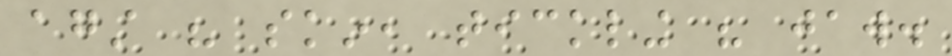against his skin, tickling his jaw.
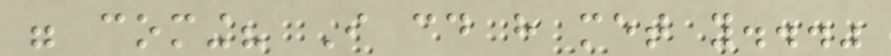were coming? I could have met you..."
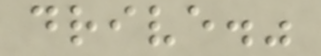drive."
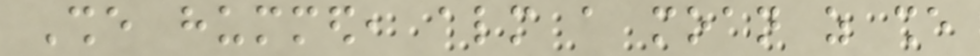She hummed, almost a moan as she
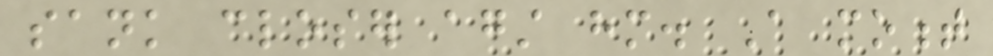sank closer against him. A moment
